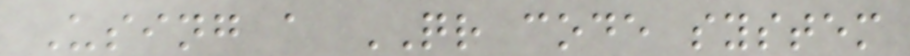Using a QR code system
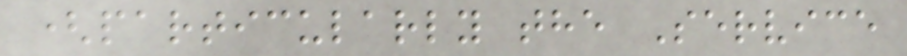(particularly the Service
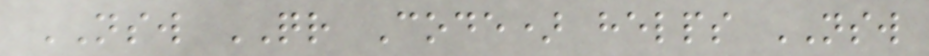NSW QR Code) helps NSW
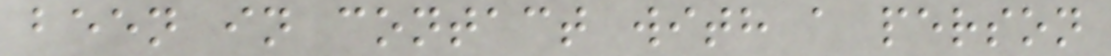been in contact with a person
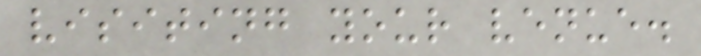visiting your venue.
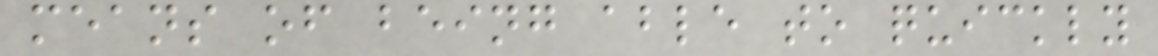means of being able to quickly
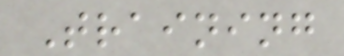Training
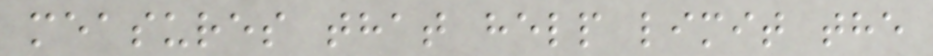measures that help limit the
